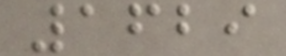1629
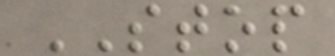STOP
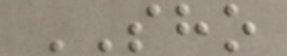SHO
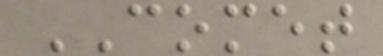COMET
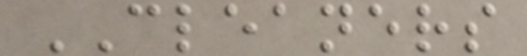CLEANERS
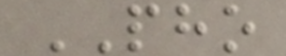PHO
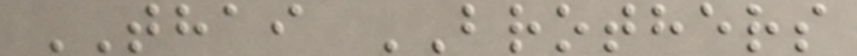THAI BROTHERS
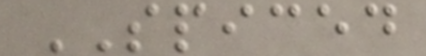SPICED
